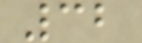32
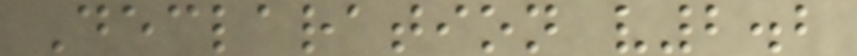Declaration v2.2
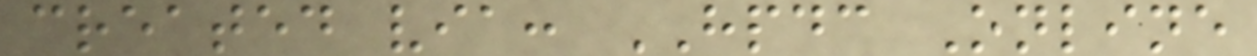created via: HPDC Online
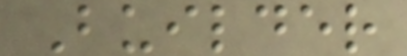Builder
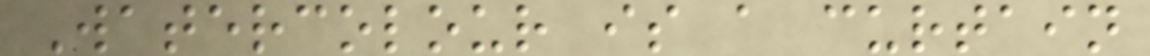Watercolour is a curtain
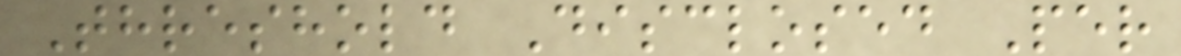Threshold Disclosed Per
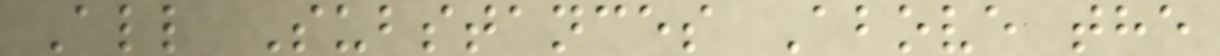All Substances Above the
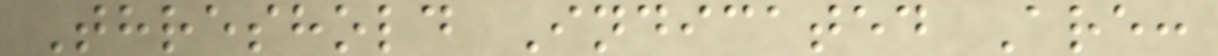Threshold Indicated Are:
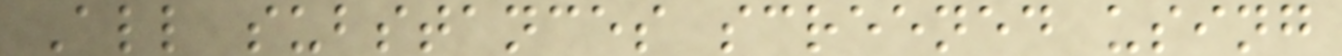All substances screened using
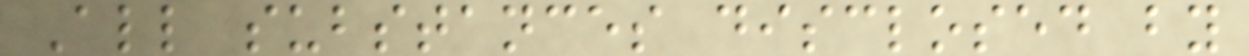All substances disclosed by
